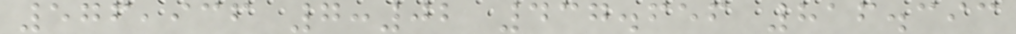576,936 7:02 437.656 816.393
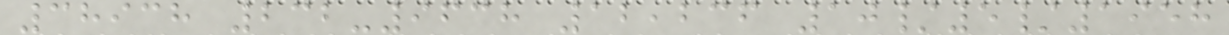38938 232-9638 12,236 10/5/1958
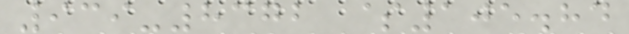939-8372 $105.84
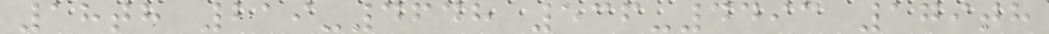18th 219-4648 536-4493 179th
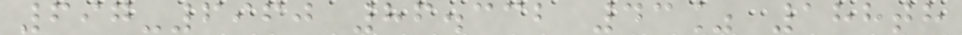697-6960 86.332 43% 188th
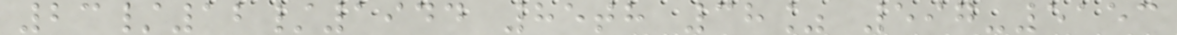23/12/1944 85th 38% 597-5153
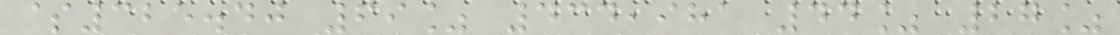$325.40 69% 434,981 44% 27%
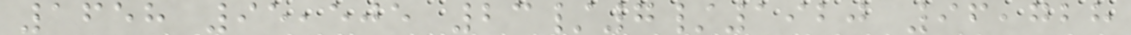1658 95,505 23/7/1920 96,728
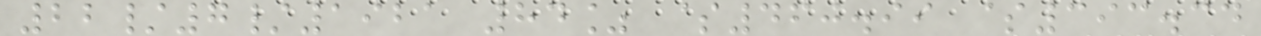22/7/1921 84% $460.99 $393.34
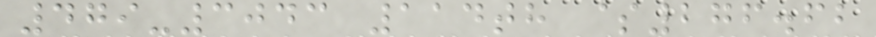479-3043 114th $276.62
